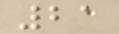21
